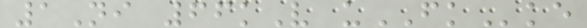1Ni 66kV uFKke
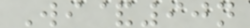Wi&90n
